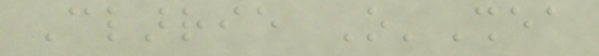Clarrie O'Shea
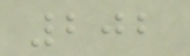202
